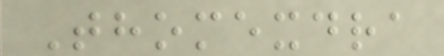Thomexdra
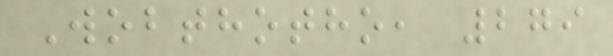Wobthotho, 279
